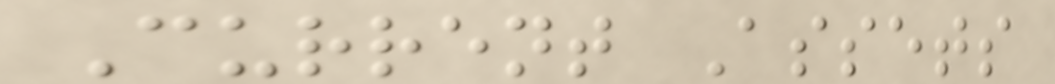Current Assets
